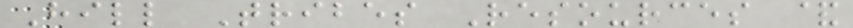Hill Tribes Resources &
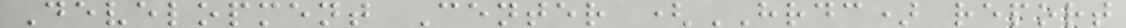Development Center (HRDC) report
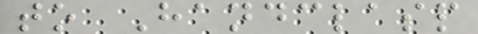to Handclasp
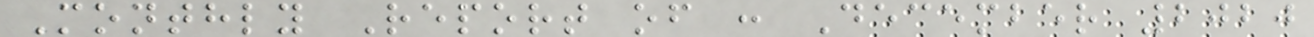Monthly Report of : December 2020
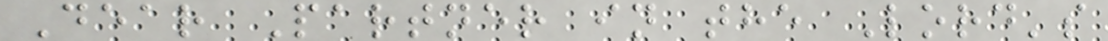Dear Partner in the Lord's
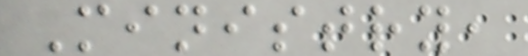Ministry,
